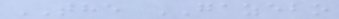THE GAZEBO
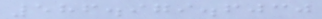586.979.6030
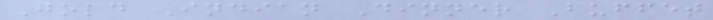Gold Indian Dinner Buffet
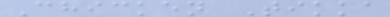Chicken Tikka
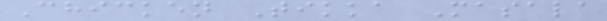Chicken Tikka Masala
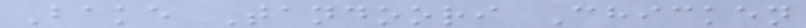Bake Tandoori Chicken
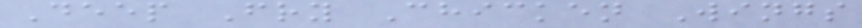Deep Fry Chicken Wings
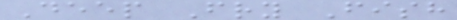Deep Fry Fish
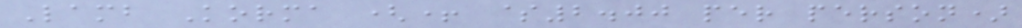Lamb Korma (+ $2.00 per person)
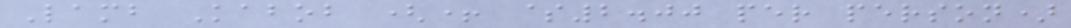Lamb Kabob (+ $2.00 per person)
